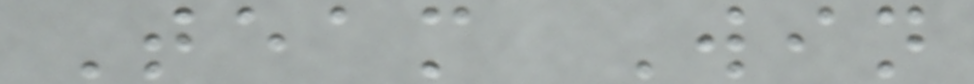Team Win
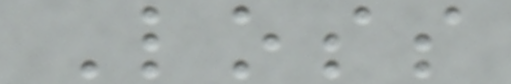Loss
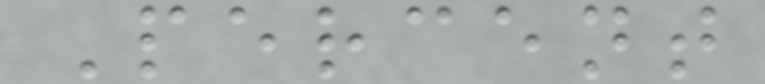Percent
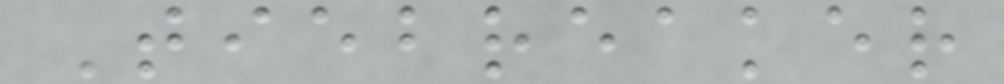Tiebreaker
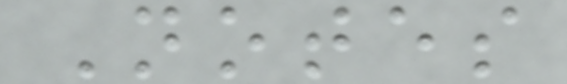Notes
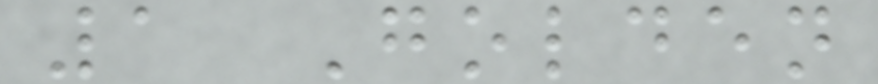1 Golden
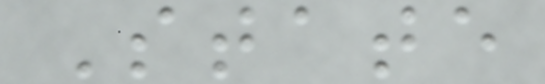State
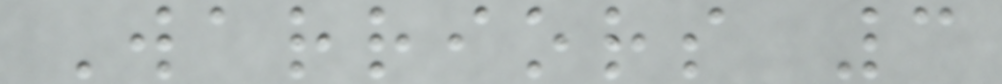Warriors 3
